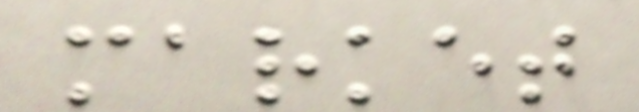market
